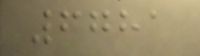6781
